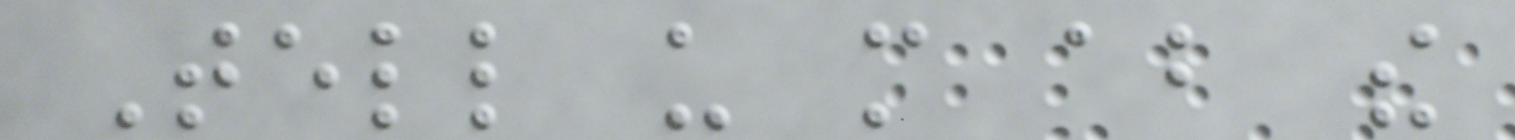Tell us more about the
